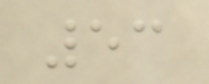53
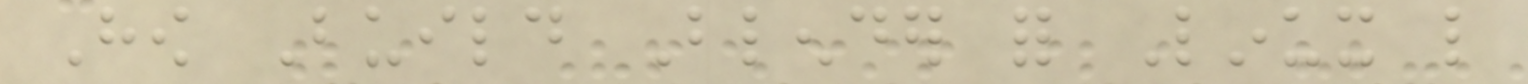How Build Blender for Linux like
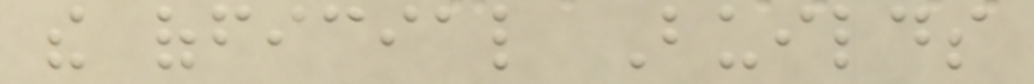the official Builds
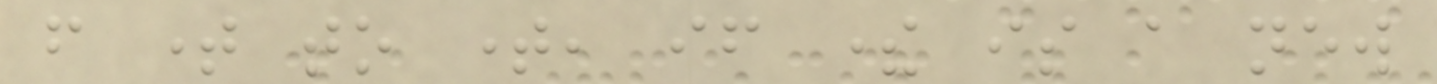from time to time, if there is a new
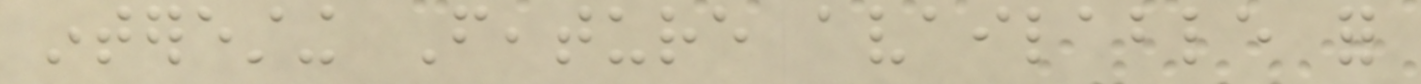interesting Feature available for
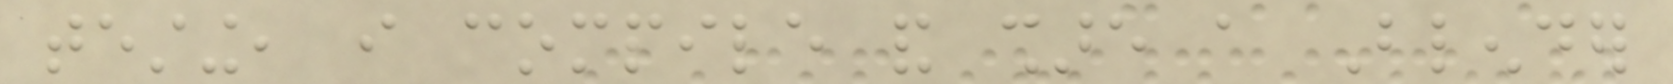testing, i compile and share a Blender
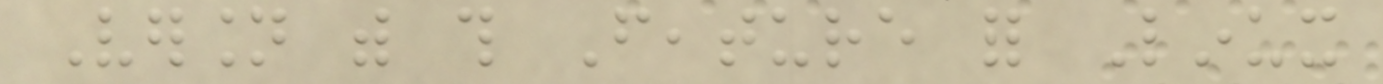Version with this Feature for Linux
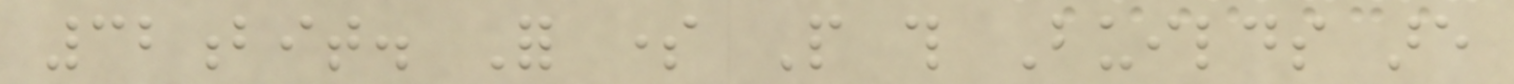32bit. For some People this Builds are
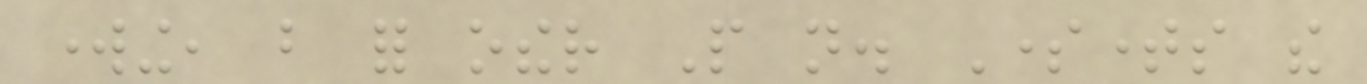working, but for other People not. Sometimes the
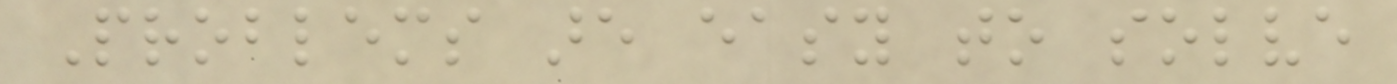Problems are easy to solve
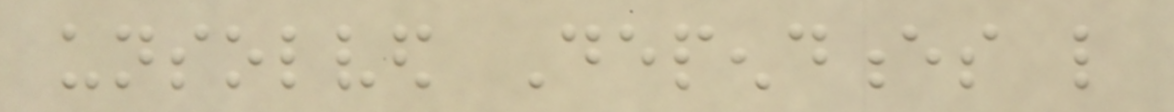unsolved Dependences like
